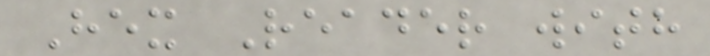Hex Reader with
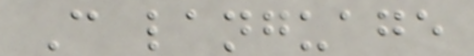C language
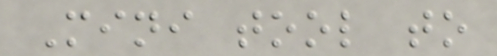Mini tool to
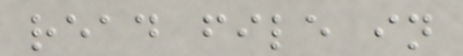read file in
